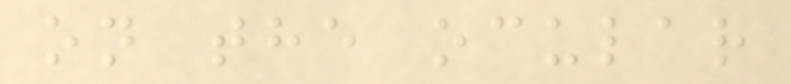on the ocular
